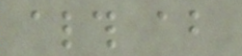although about
